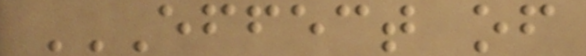EFFECT OF
